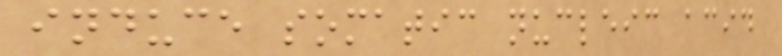induce somatic nucleic acid
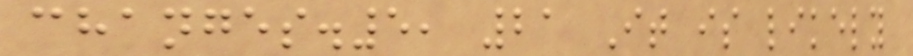changes.5, 21 It is likely
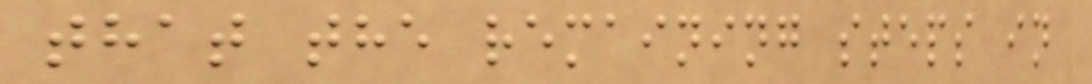that the remaining steps in
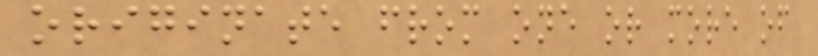originate from one or more of
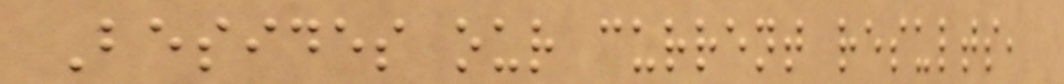Besides our current results,
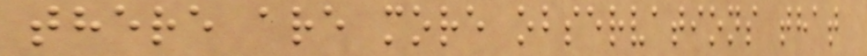there are more observations that
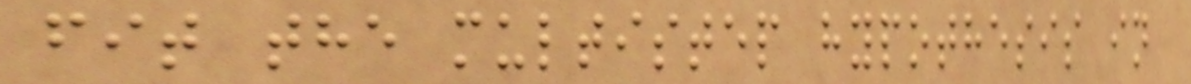fit the multistep hypothesis in
